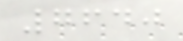7640
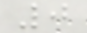0
